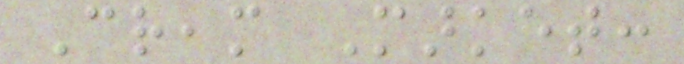Cream Market:
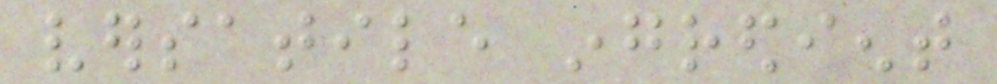versatile ingredient
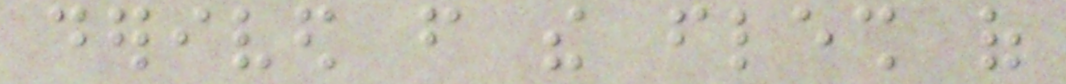derived from the flesh of
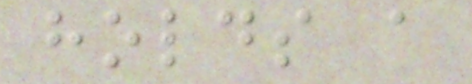holds a
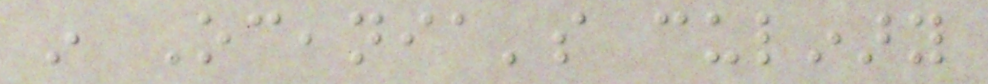in Oceania's culinary
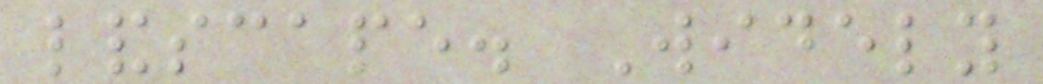landscape. Widely
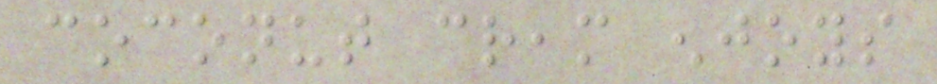coconut cream enjoys
